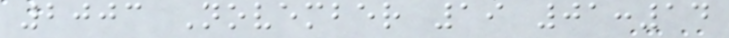2003 November 19 01:14
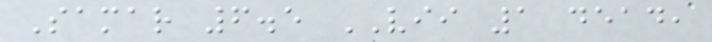Samar 6.5 VII 1 dead,
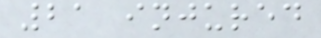21 injured
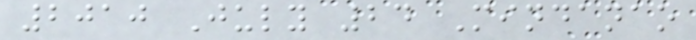2010 July 24 Mindanao
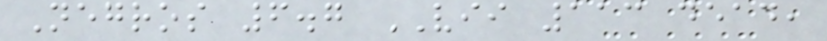Negros 6.7 VII 113 dead,
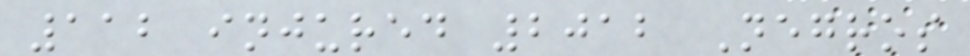112 injured 2012 Negros
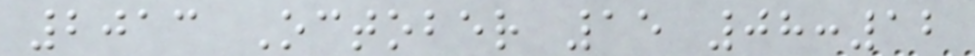2013 October 15 08:12
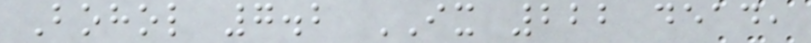Bohol 7.2 IX 222 dead,
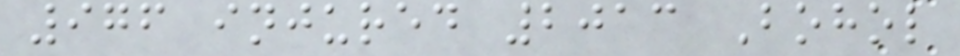976 injured 2013 Bohol
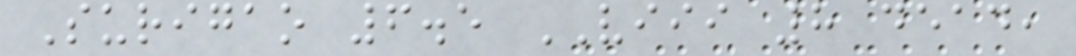Surigao 6.5 VIII 8 dead,
